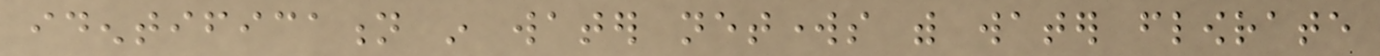identification in water networks with water flowrate
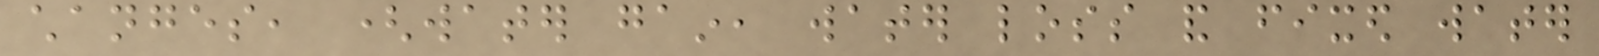changes, (water gain, water loss and fixed water
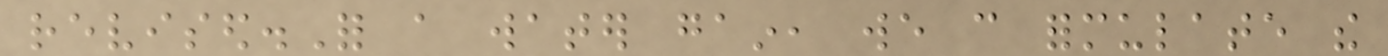revised.For a water gain, we can formulate the
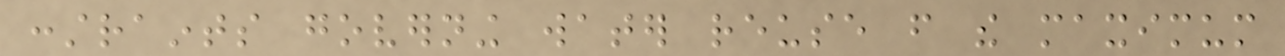constraints governing water reuse from the maximum
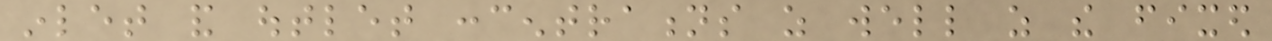inlet and outlet concentrations as well as the fixed
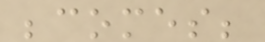becomes;
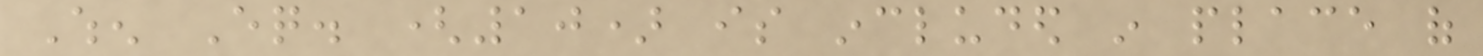When Eq. (10) is included in place of
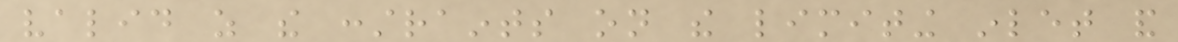valid as the constraints on the limiting inlet and
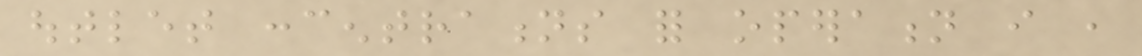outlet concentrations for operation i ,
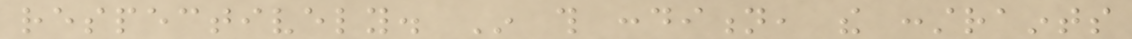respectively. In this condition, the constraints
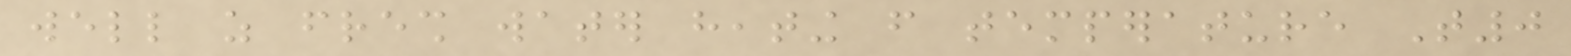well as fresh water heating from temperature T0
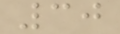30
